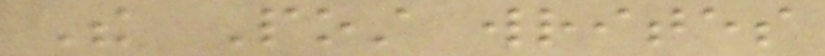The Post writes
